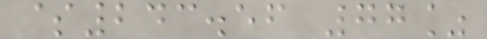$243.56 77%
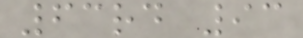63rd 93
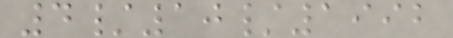4/10/1992
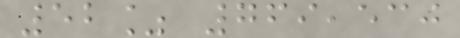52% 769,530
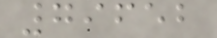79652
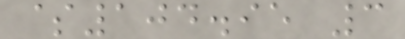$104.95 3
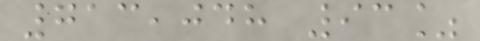713,048 93%
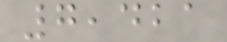7,421
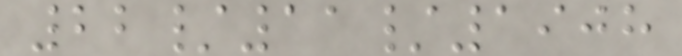22/11/1908
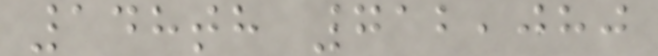148th 712,080
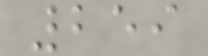259
